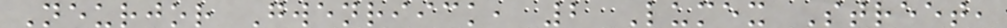Neurjor Gwenriick, 2 Lumex Street,
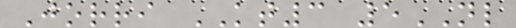Jorri KT3 5NL
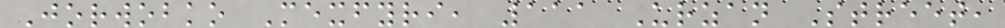Jorwobko Mexfyri, 111 Urzan Street,
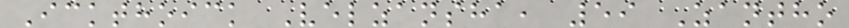Ickthoick Velzansha, 59 Zantho
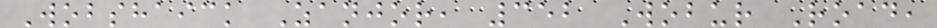Wobshaick Zanjor, 352 Wobur Road,
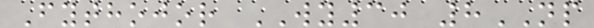Fythojor WY30 8NP
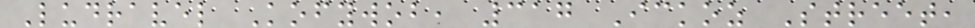Ludravel Kofywob, 317 Ickoz Street,
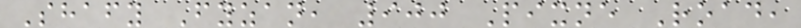Shafy Fyzan, 900 Pixne Road,
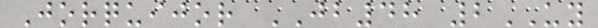Jorquijor JB48 2UY
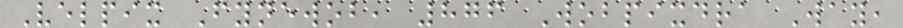Velpix Fynewob, 876 Wobpixdra Way,
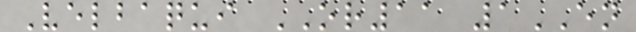Velbaqui OR11 1EN
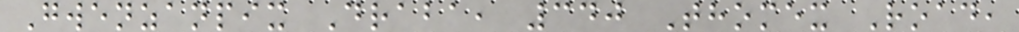Gwenzanpix Draba, 340 Thomex Road,
